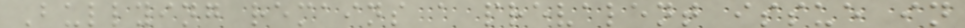Bullying remains a prevalent issue in
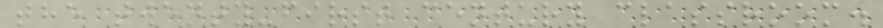the twenty-first century classroom.
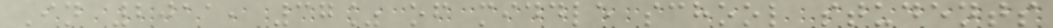In 2011, 37% of middle school students
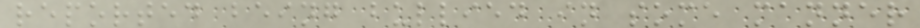reported being bullied in some manner
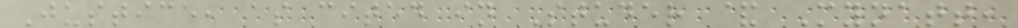Justice, as cited in Studer & Mynatt,
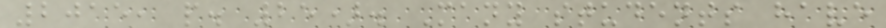2015, p. 25). Many students have
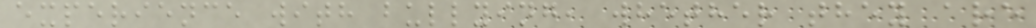experience with bullying, whether they are
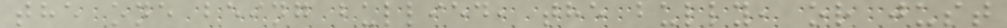the one being bullied, the bully, or just
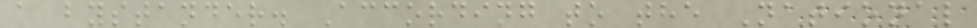a bystander. According to the National
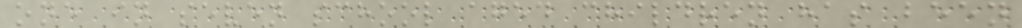one in seven school aged children has been
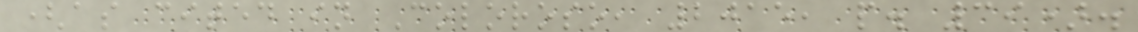(as cited in Coloroso, 2015, p. 39).
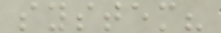system?
